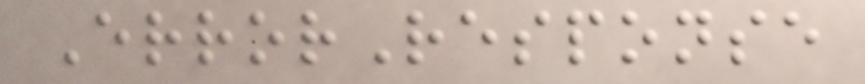ErrorResponse
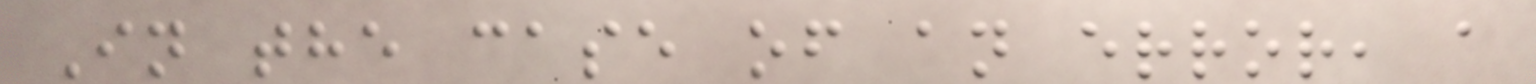In the case of an error, a
